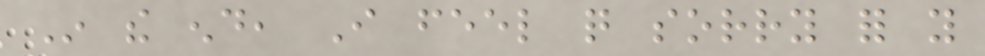In the end, I feel quite sorry for you
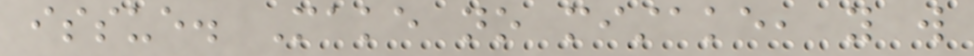issue. Make no mistake, you will
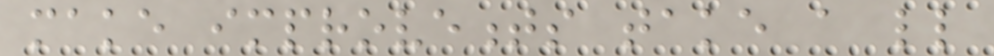make improvements take a little
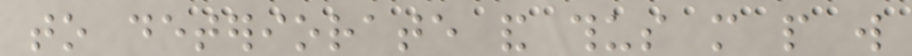to deteriorate and thus more people will
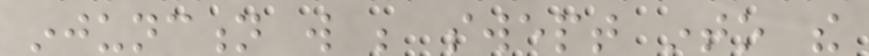injunction will be swept into the
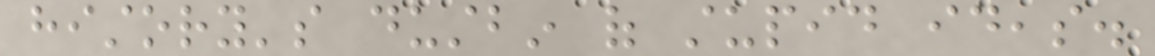history's dustbin of stupid ideas.
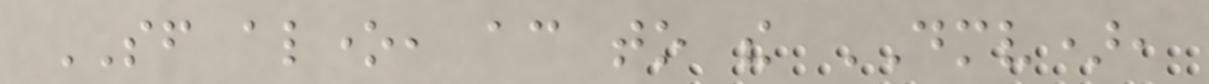SF alone, according to the DMV),
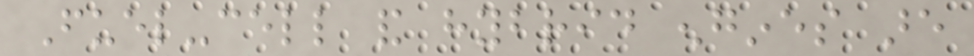Fuel-cell and hybrid engines are
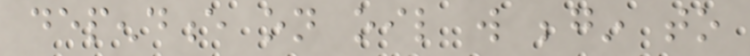dependence on oil will begin to
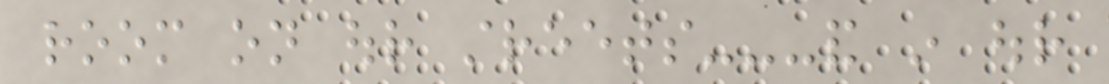room on our streets---and in our
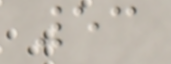53
